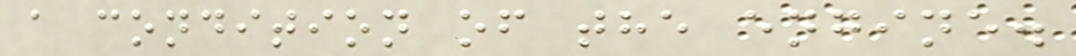a condition of the engine.
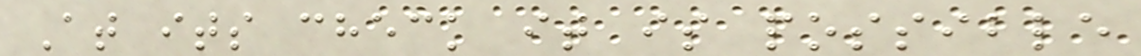At its check it is possible
